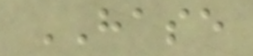HASE
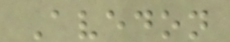Avedon
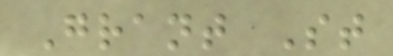Grant St
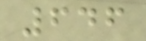646
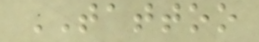TATTOO
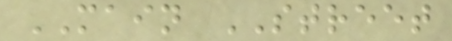MAIN STREET
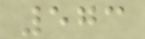573
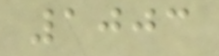1003
